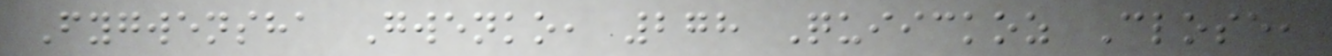Fygwensha Gwenko, 278 Quiickoz Close,
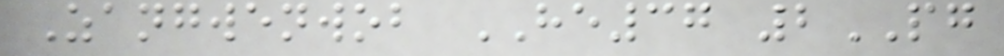Zangwenwob HE37 2PG
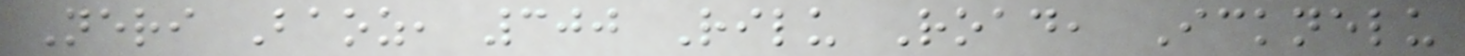Neri Baoz, 300 Rilu Road, Icknelu
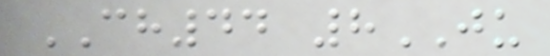CH44 8JU
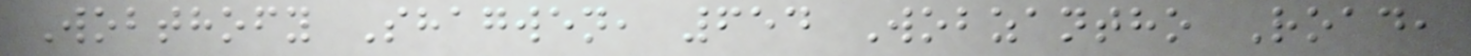Wobthofy Shagwen, 654 Wobzantho Road,
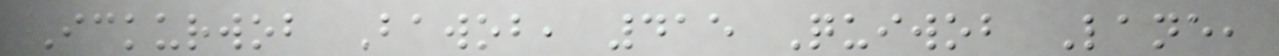Ickurwob Bawob, 415 Quiwob Lane,
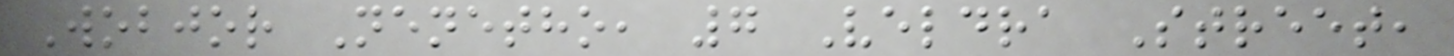Wobjor Nenetho, 7 Veldra Street,
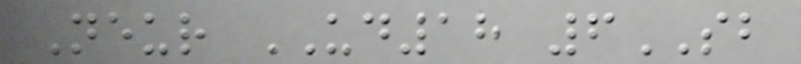Neur UD18 6SB
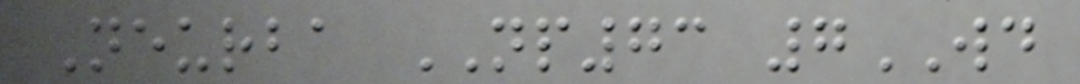Neurba NP73 7WD
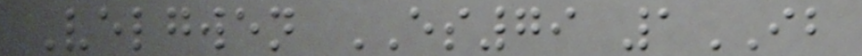Velgwen ES79 1IB
